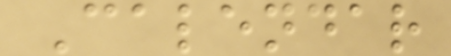Calendar
